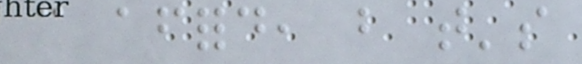can afford, but that's
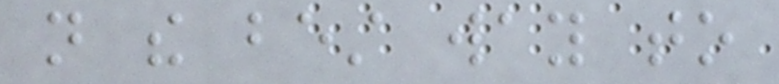not the best way to
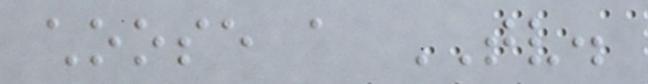choose a TV.
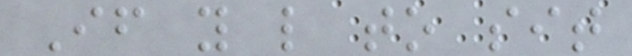If you like to sit
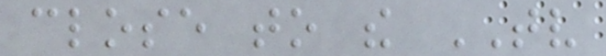close to the TV
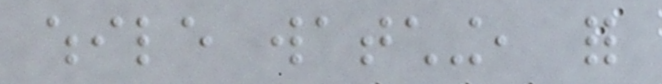while watching, for
